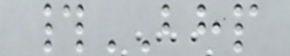#BHP
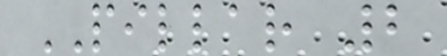PILLAR 2
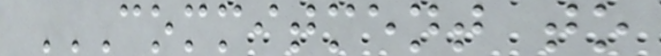COMMITMENT TO
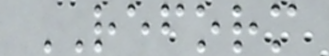REFORM
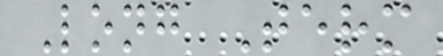Long Term
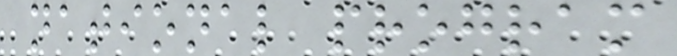national program
